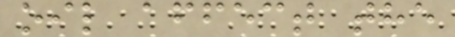oil affect the
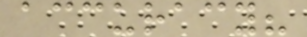accuracy?
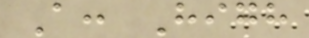A: High
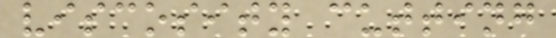viscosity cutting
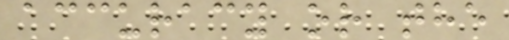accuracy or the
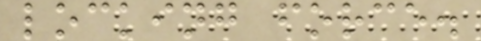locking force.
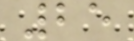25
